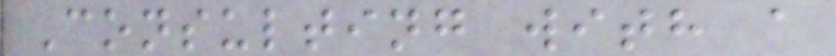Consulting with a
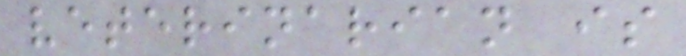veterinarian is
